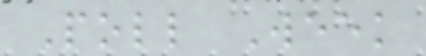Poll Week
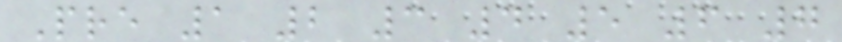Pre 1 2 3 4 5 6 7
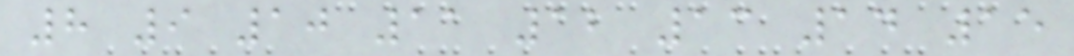8 9 10 11 12 13 14 15
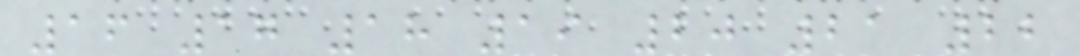16 17 18 19 20 21 22
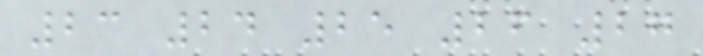23 24 25 26 27
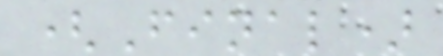(Final)
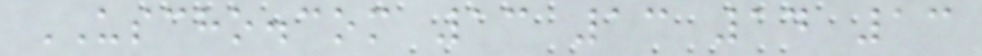USCHO.com 13 13 14 13
